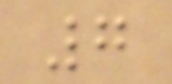7
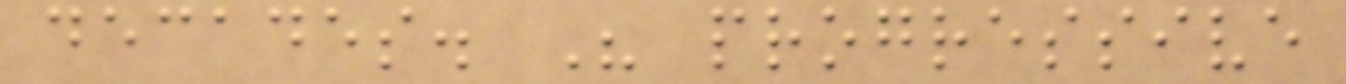decades. His progressive
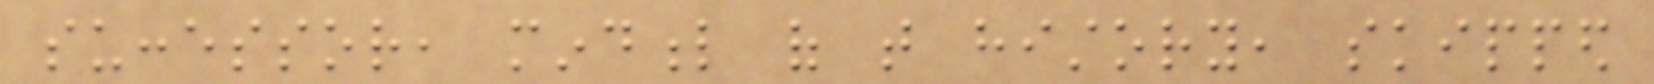successor, mindful of that history, skipped
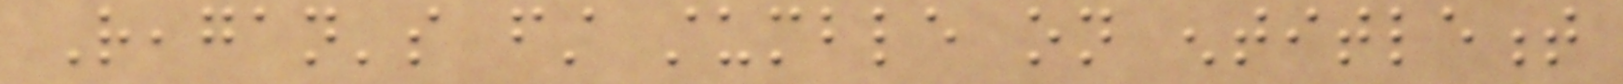Reagan's first stumble on entitlement
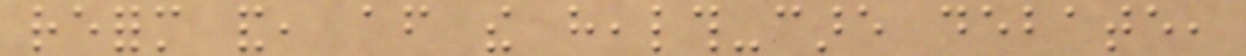reform and, after the health-care debate,
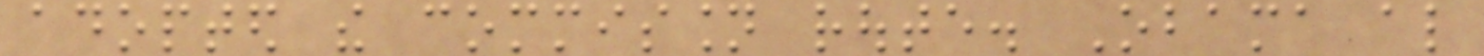adopted the commission route. Obama also
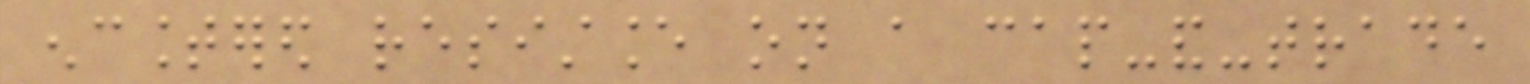encountered resistance on a cap-and-trade
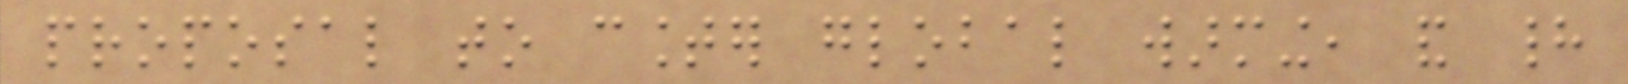proposal to counter global warming, and had
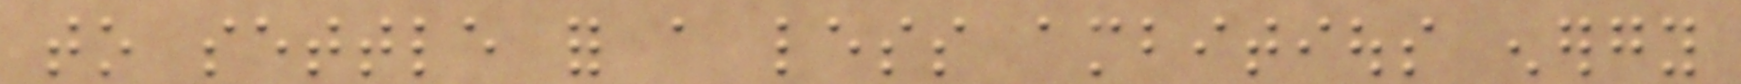to settle for a less ambitious energy
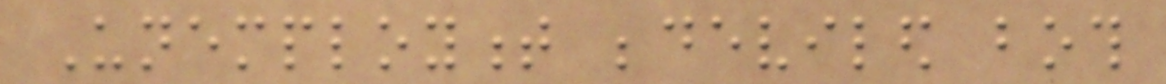Unemployment bedeviled both
